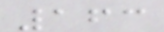163
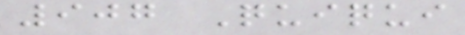907 Quiqui
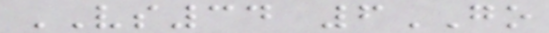VS34 6GO
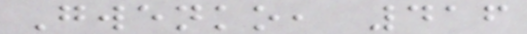Gwenko, 416
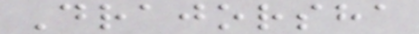Drajorsha
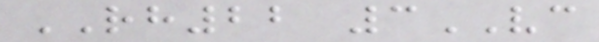RH22 3VC
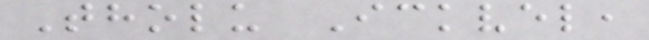Tholu Ickvel,
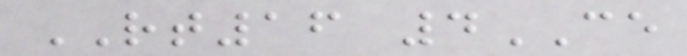RT16 4CE
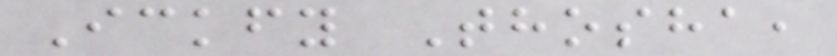Ickfy Thosha,
